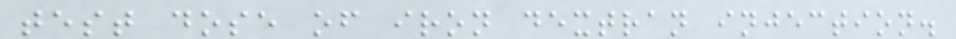test dose of iron dextran injection.
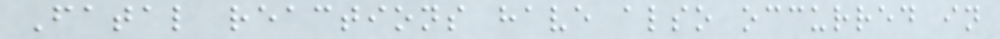Fatal reactions have also occurred in
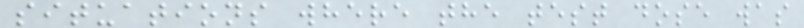situations where the test dose was
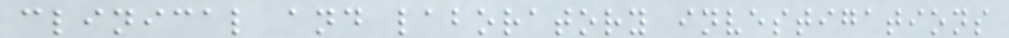clinical and laboratory investigations
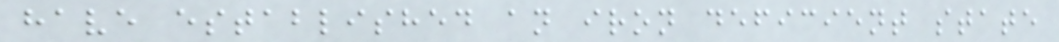have established an iron deficient state
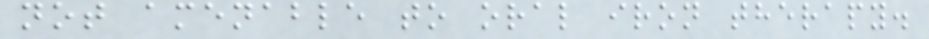not amenable to oral iron therapy.
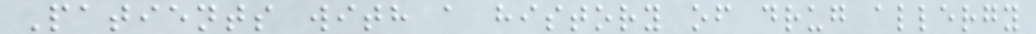Patients with a history of drug allergy
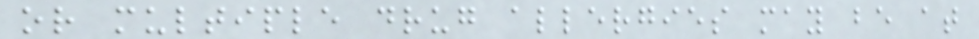or multiple drug allergies may be at
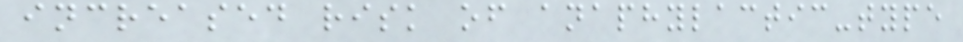increased risk of anaphylactic-type
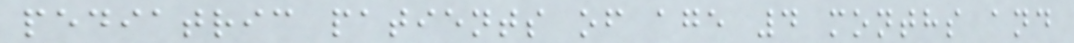pediatric patients of age 4 months and
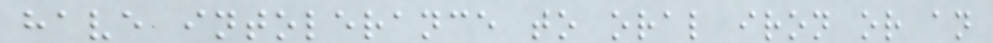have intolerance to oral iron or an
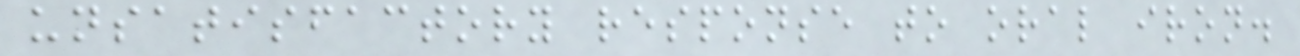unsatisfactory response to oral iron.
